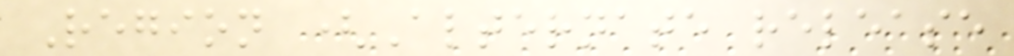Region (Alternate release
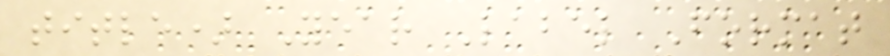title) Year Label Format
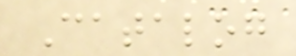Catalog
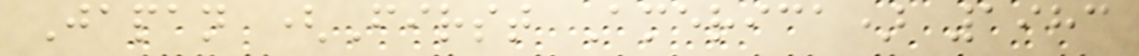Japan (First America) 1983
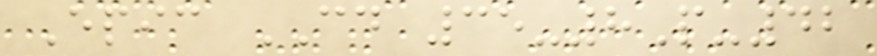Epic CD 35-8P-42
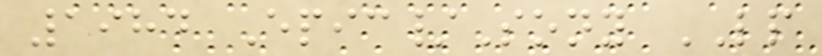1984 Epic/Sony LP
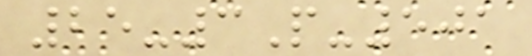25-3P-501
